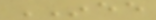INEE
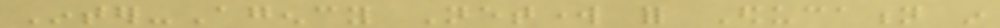Inter-Agency Network for Education in
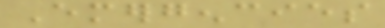Emergencies
